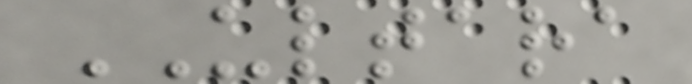ULTARA
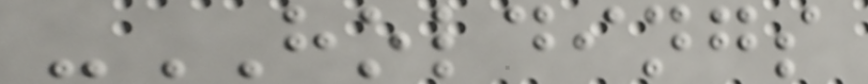-HOLDINGS
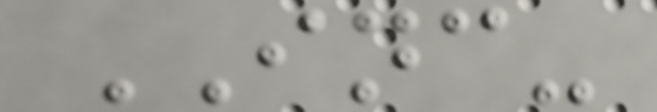INC-
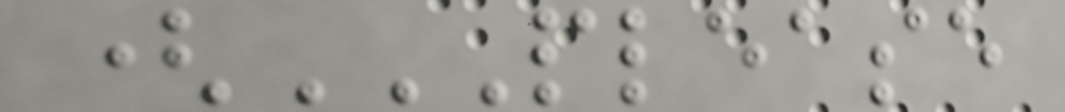(PLEASE
